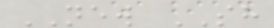NEW SH
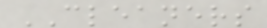CLEANERS
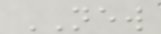NEW
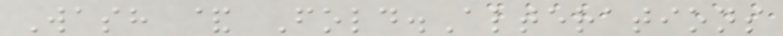Wash & Fold.Alterations
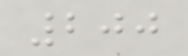200
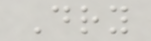Dry
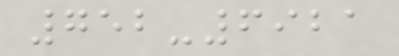752-6921
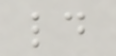ld
